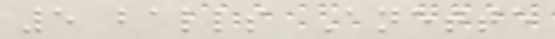5 balls Anette
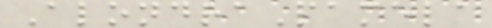AlondraPamela
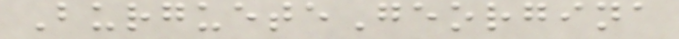BurgueteGeorgina
